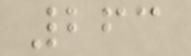263
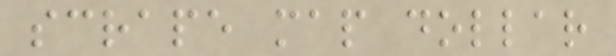scrape map dollar
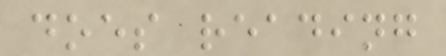does reading
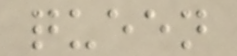queen
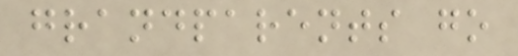grandparents go
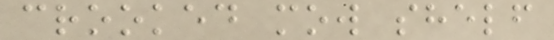crooked mow shelf
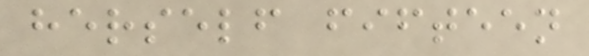herself fifteen
